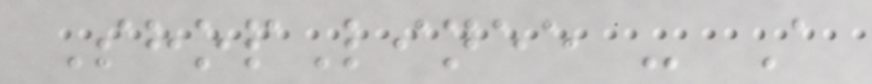ShopLinee - A
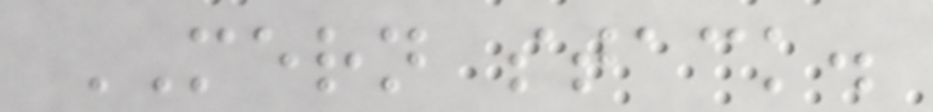MERN stack.
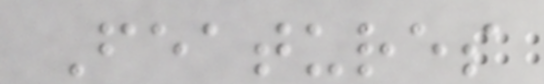Features
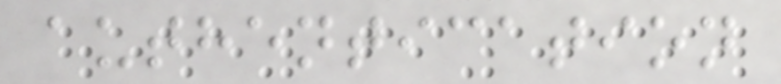authentication
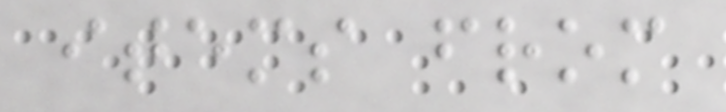items from
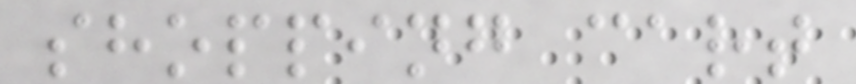shopping cart
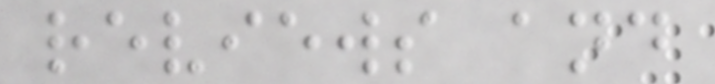reviews and
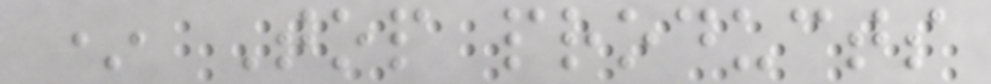* Top products
